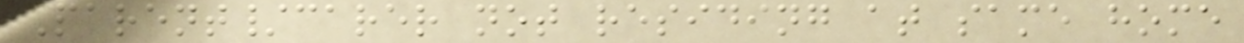Parent/carer not residing at same home
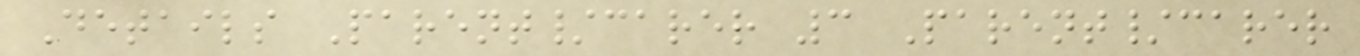Details Parent/carer 3 Parent/carer
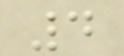4
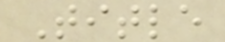Title
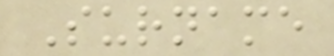Surname
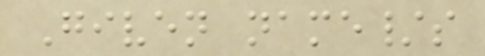Given name/s
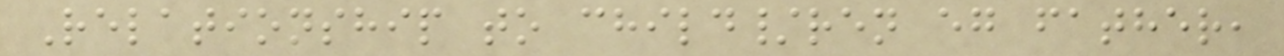Relationship to child/ren eg father,
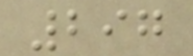297
